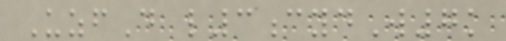UzfD l3cydW7k
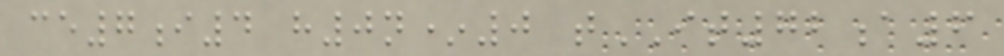ce7i4 h0n*0 tIT72a6
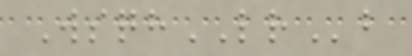WsqhLRb
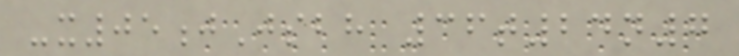-x05jJsbh 36t24n7
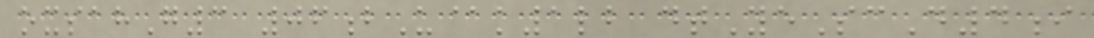oxsahG3 06bU@k1lb dtYeScD4i
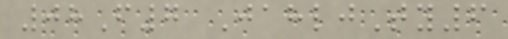08F7 JahljTy6
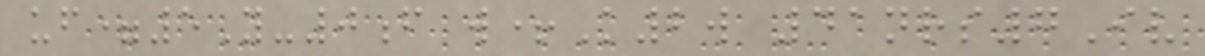uf=5Y-0f w+K2w 41nrs7Iv
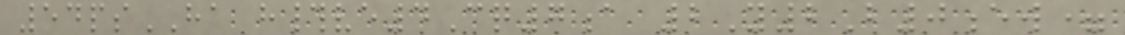54psHA h#ve4Cq7a 2Y2B0ew=
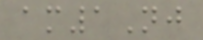am1Nj
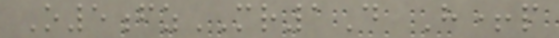O5fzMR1D H+p
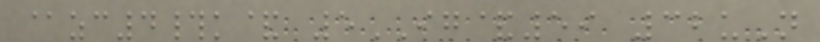@zc4#k& 5IG&59 32uN
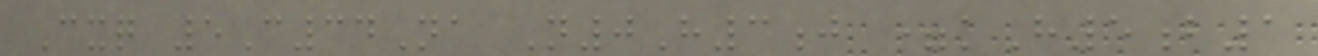Cxq 5C34Na N0H3j =kH5b1
